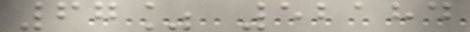67% 52184
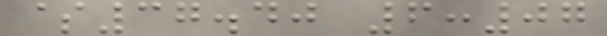$37.40 6:07
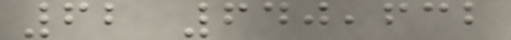62 640,632
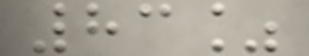83%
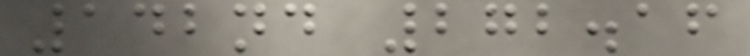142nd 272.16
